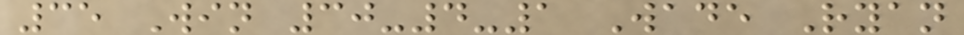35 Win 30-4-1 Wade Ryan
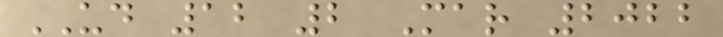UD 12 2 Mar 2022
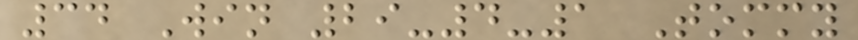34 Win 29-4-1 Tommy
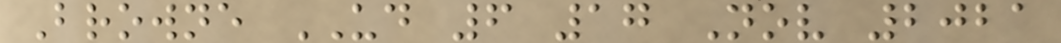Browne UD 6 17 Nov 2021
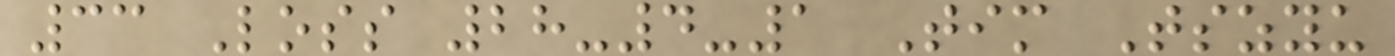33 Loss 28-4-1 Tim Tszyu
